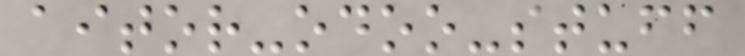aitor-odoo-stuff
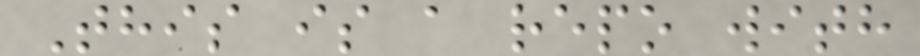This is a repo with
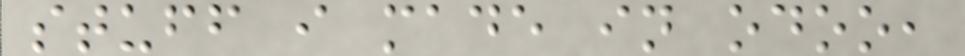stuff i made in odoo,
